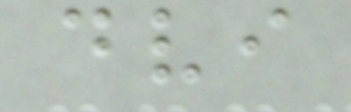dvi
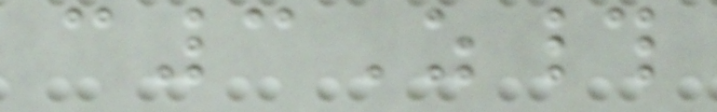c3Z#
